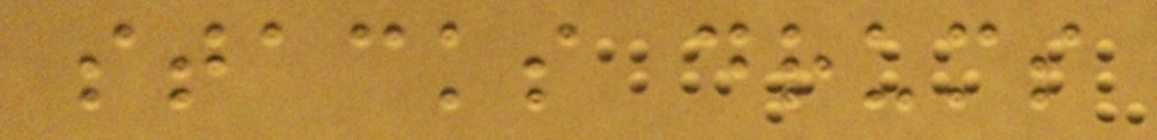stacks drums
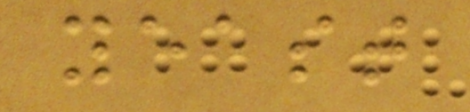yeast
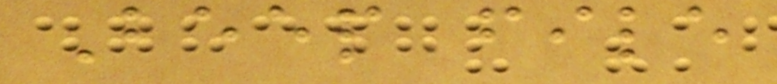Beep file
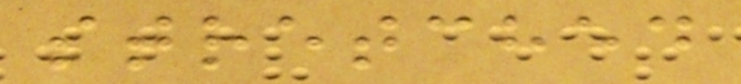stretched
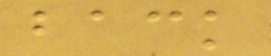back
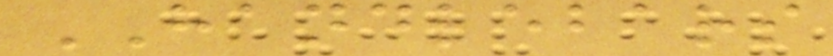HANDLEBARS
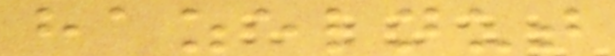hazelnut
